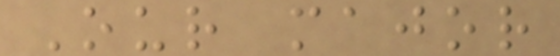Our major
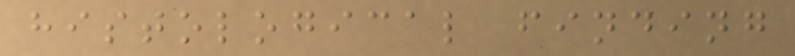histological finding
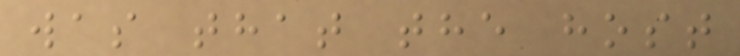was that the host
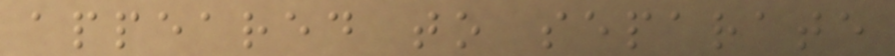appeared to separate
